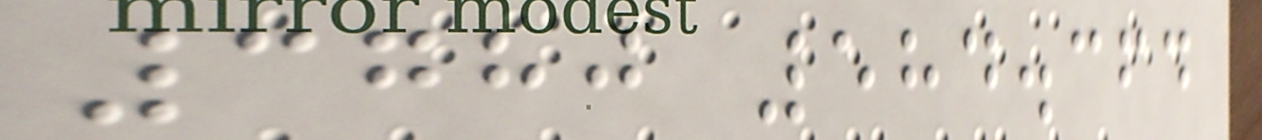3780 584.364
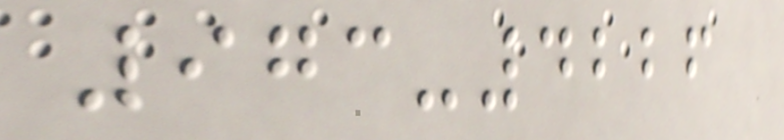973-4226
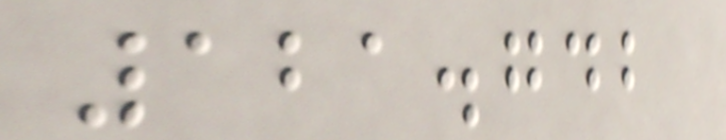121.742
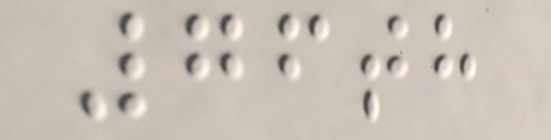76th
